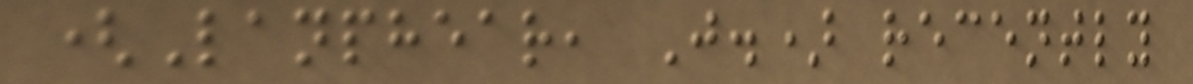(Lanphear, J.) recently
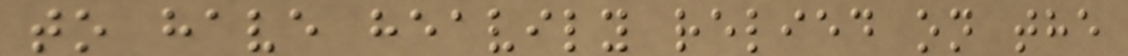to have heavily relied on the
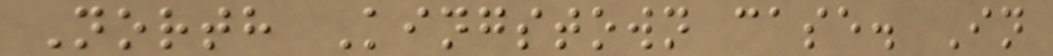North Kingstown case. In
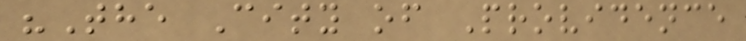"The City of Providence
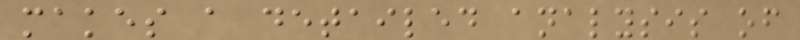makes a detailed analysis of
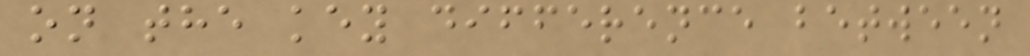on the key difference between
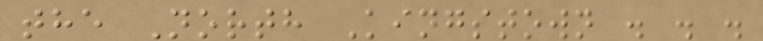the North Kingstown . . .
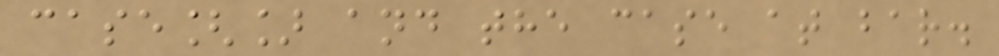case[] and the case at bar.
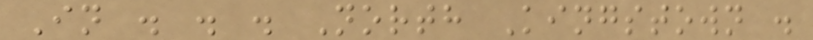In . . . North Kingstown .
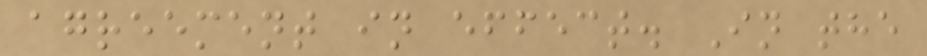agreement in effect. In the
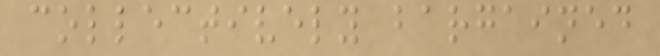collectively bargained
